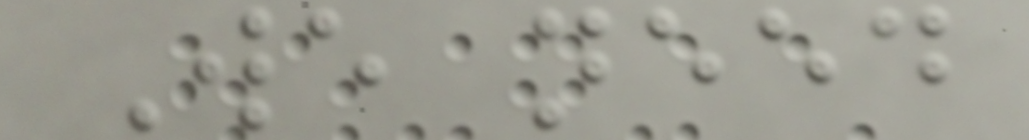We need
